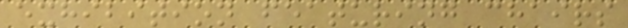exhibition featuring chairs
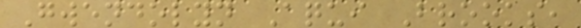Gwendolyn Aqui Brooks,
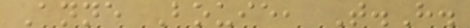Anne Bouie, T.H.
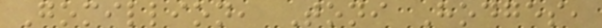Gomillion, Toni Hodges,
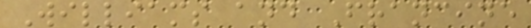Williams and Francine
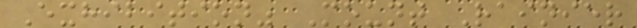Exhibition" Mount Rainier
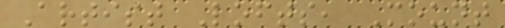Artist Lofts, Mount
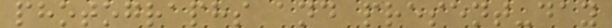photographs and present-day
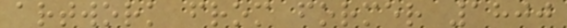artwork from former 1800
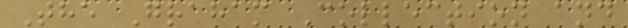The Graham Collection and
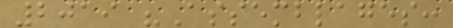2019 "Assemblages:
